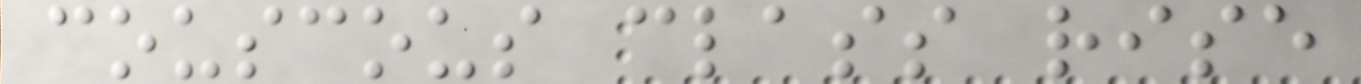couscous class rise
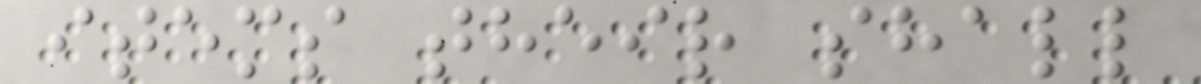items their shall
